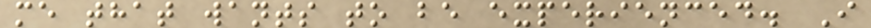me that wants to be experienced. I
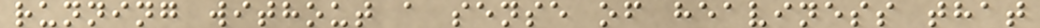running without a sense of heaviness that
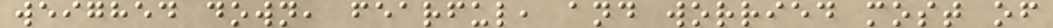weighed down, fearful, and worried most of
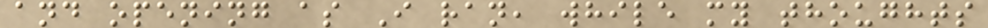and opening as I ran, while my thoughts
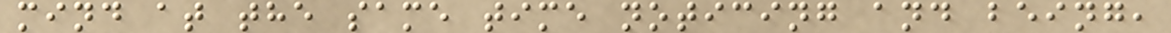mind at the same time noticing and being,
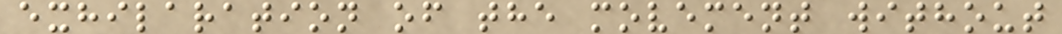exhilaration of the movement without
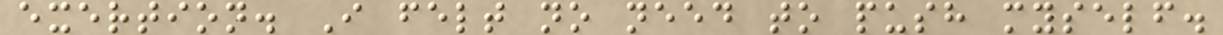exertion. I felt no need to push myself.
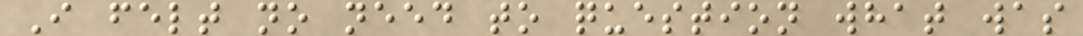I felt no need to question what was
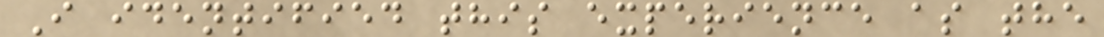I identified this experience as the
